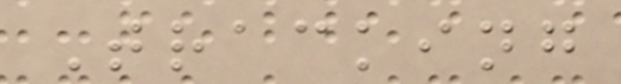Tracking
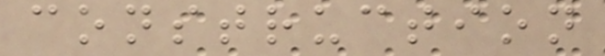construction
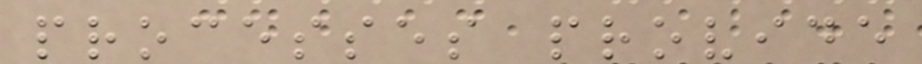processes provide
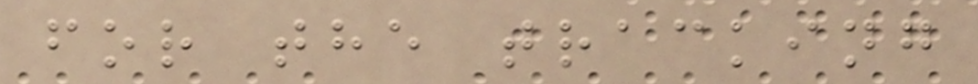for the tracking
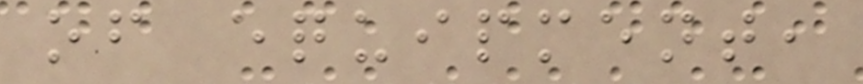of equipment,
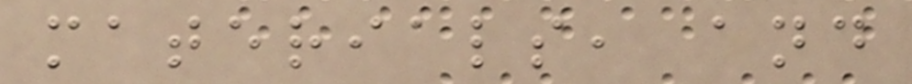materials, and
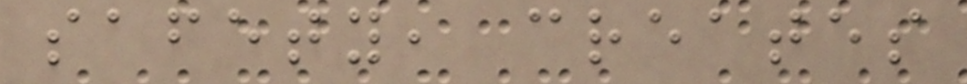safety, creates
